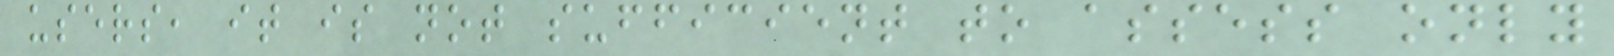users, it is not sufficient to assess only
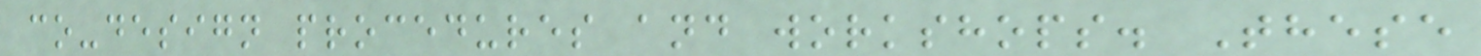co-design procedures and workshops. These
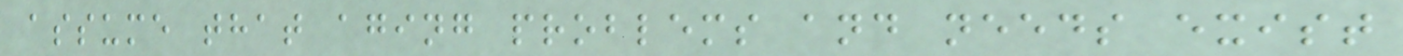assume that aging problems and needs exist
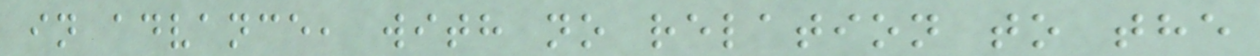in advance, with no relation to the
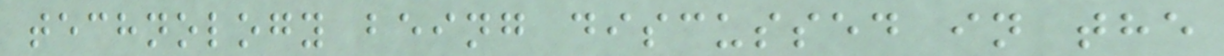technology being discussed in the
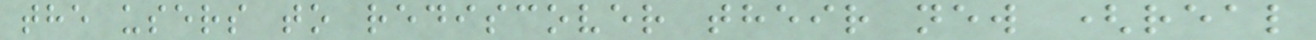the users to rediscover their new (real
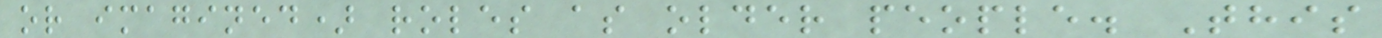or imagined) roles as older people. This
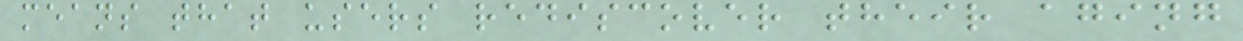means that users rediscover their aging
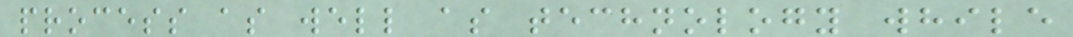process as well as technology while
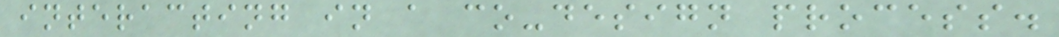interacting in a co-design process.
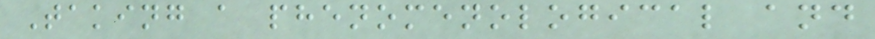Taking a phenomenological and
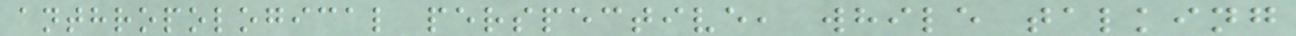anthropological perspective, while talking
